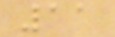11
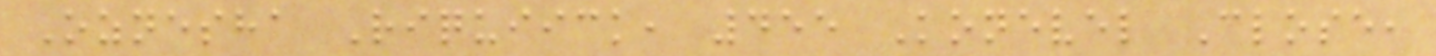Oznesha Riquiick, 455 Konevel Close,
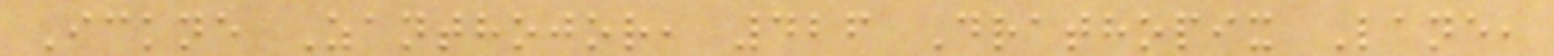Ickne Zanthojor, 426 Drathopix Lane,
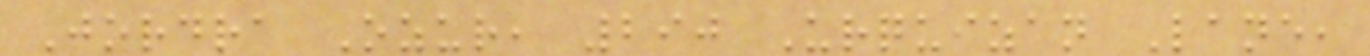Jordra Ozur, 290 Urquizan Lane,
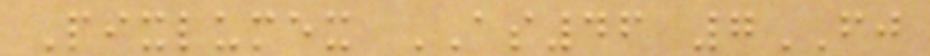Pixlumex AS46 7FJ
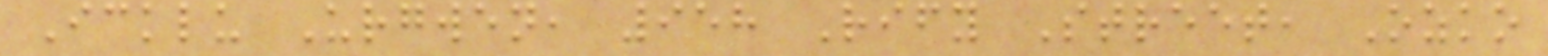Icklu Urgwen, 958 Rify Street, Ozko
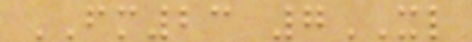FM23 7XL
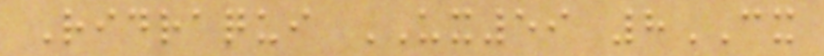Ridraqui UX59 8CX
